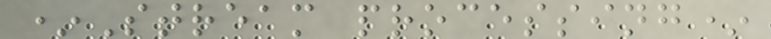*Stream processing*
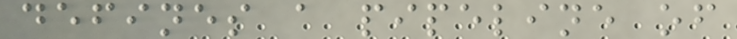defines a pipeline of
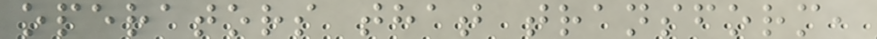operators that transform,
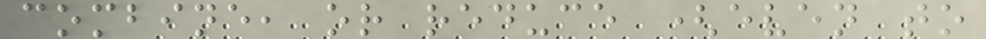combine, or reduce (even to
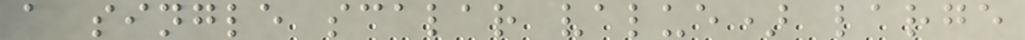a single scalar value) large
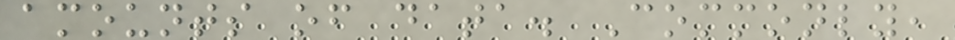amounts of data. Commonly,
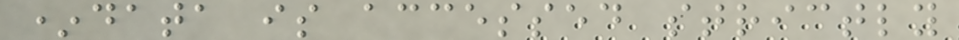*data is accessed strictly
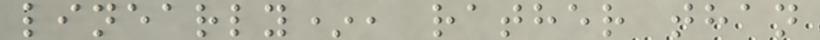linearly*, rather than
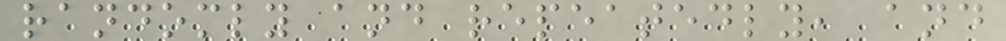randomly and repeatedly, and
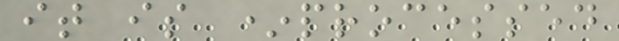it is *processed
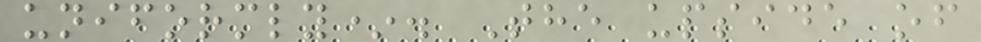uniformly*. The upside of
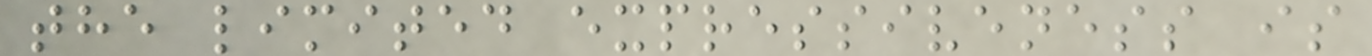the limited expressiveness is
